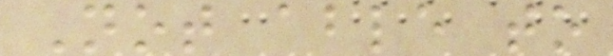Not able to
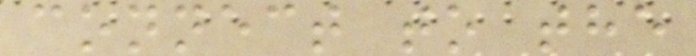connect to the
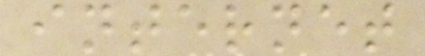internet
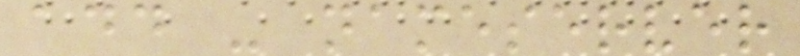add - nameserver
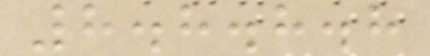8.8.8.8
